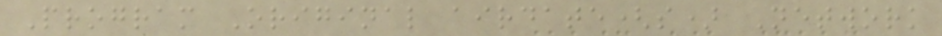Program Original airdate(s) Network
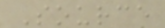Source
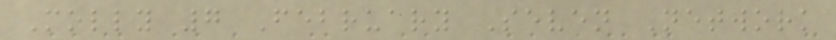Molly 7 February Seven Network
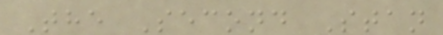The Second Stan
